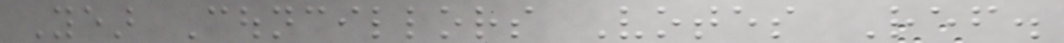Year Councillors Votes Ref.
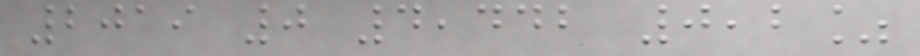2019 0 4,442 0,2%
